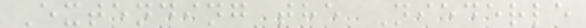Extending the Niederle
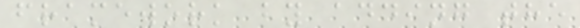framework by adding the
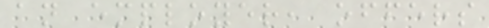an employer, offers
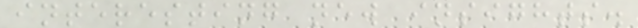interesting new insights.
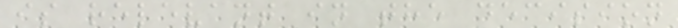is relevant in the decision
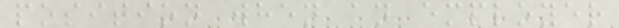position when an employer
